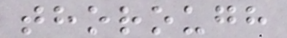thorough
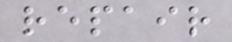repair
